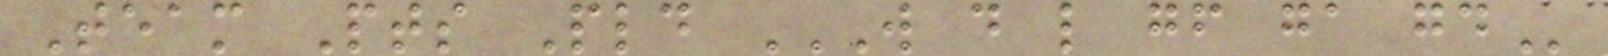Team Pts Pld W D L GF GA GD
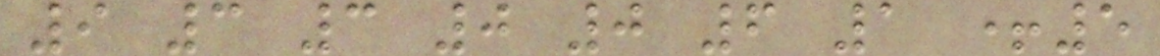9 3 3 0 0 6 1 +5
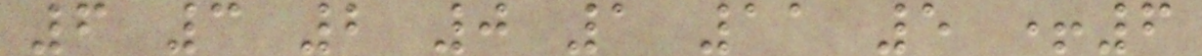6 3 2 0 1 11 5 +6
